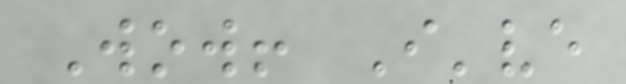Wow! I've
